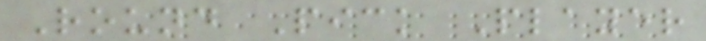Round Pick Player
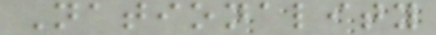Nationality
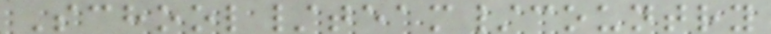School/team/country
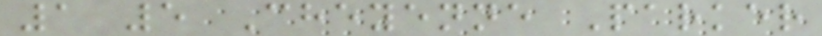1 5 Cheyenne Parker
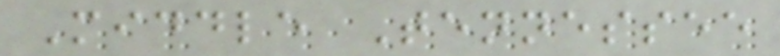Middle Tennessee
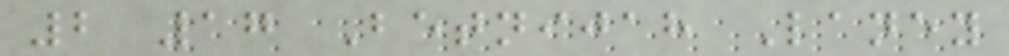2 17 Betnijah Laney
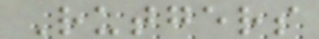Rutgers
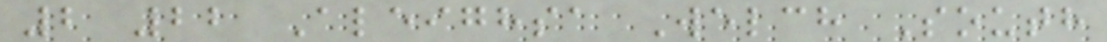2 22 Aleighsa Welch South
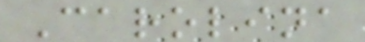Carolina
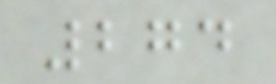274
